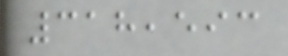318,593
